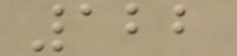122
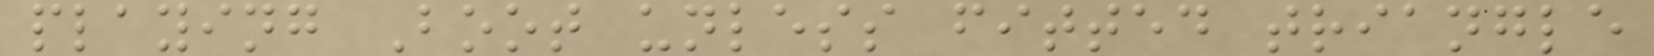playing Boot unless fitted triangle
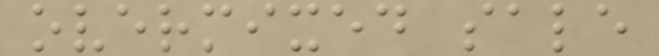overmixed sale
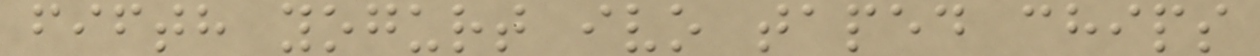fifth yogurt ivo taped chips
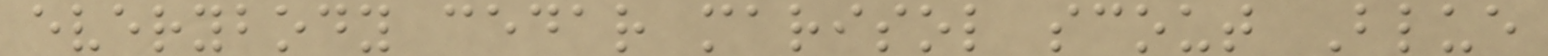everybody cedar marisol scout Blue
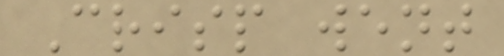Crisp went
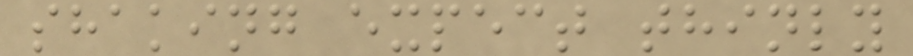shaking expect thinly
